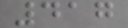417
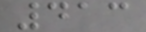413
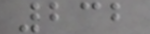232
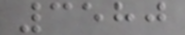3580
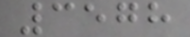3578
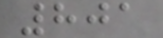801
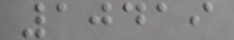10419
